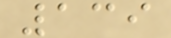139
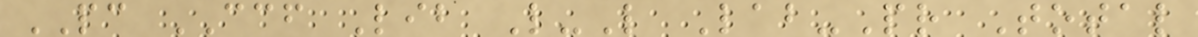PC CCF Lib L-L Lab-Pr Total
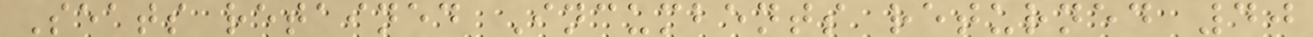Seats retained Incumbents returned 40
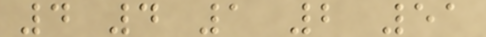4 4 1 2 51
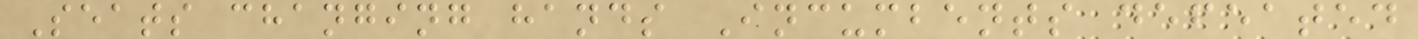Seats changing hands Incumbents defeated
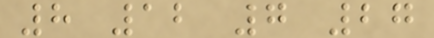8 12 7 27
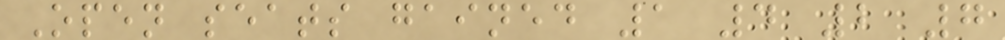Open seats gained 1 4 2 7
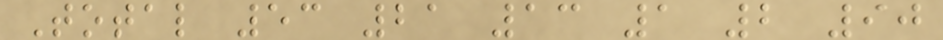Total 53 21 13 1 2 90
